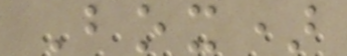Box)
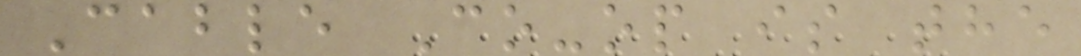Cable Co-op is the
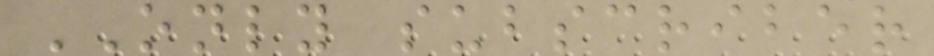ONLY subscriber
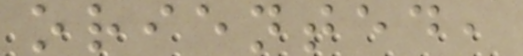oriented,
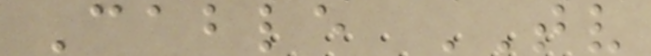Cable TV
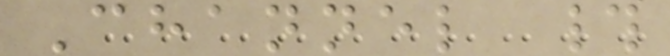Channel #
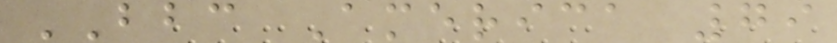BBC America 79
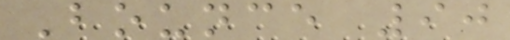Bounce 90
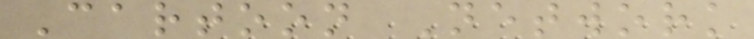Cartoon Network
